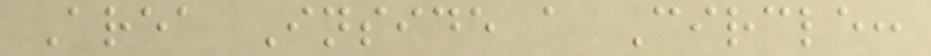Area Inside a Circle:
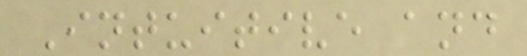Intuitive and
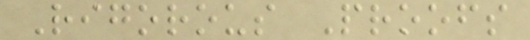Rigorous Proofs
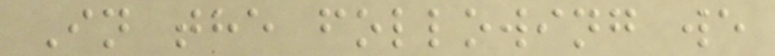In the following we
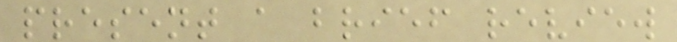present a brief review
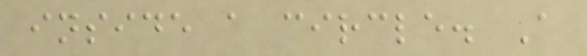inside a circle. A
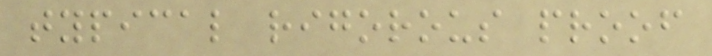typical rigorous proof
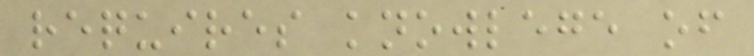requires knowlege of
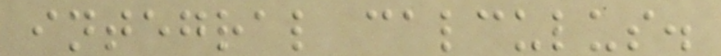integral calculus.
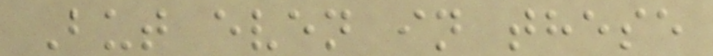But even in these
